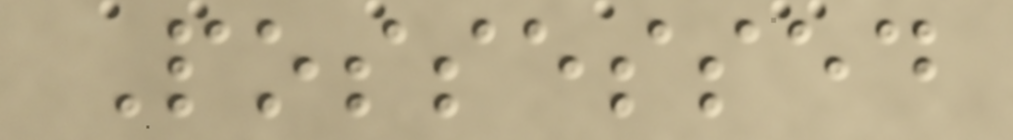Possessed
